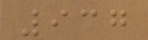937
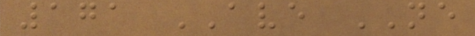171 AVE NE
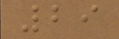29
